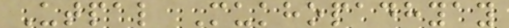Utpal Mukhopadhyay
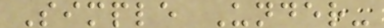Simple Under-
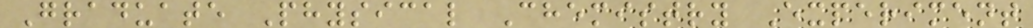Graduate Physical Chemistry Experiment
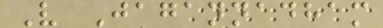V Jagannadham
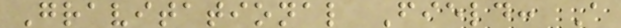Gravitational Field: A
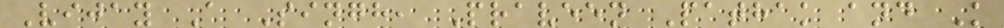Vijay A Singh, Praveen Pathak and K
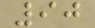90
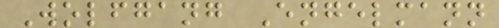Wolfgang Engelmann
